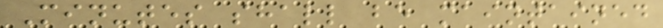Minutes shall be maintained
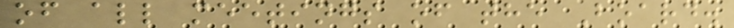of all meetings of the Board.
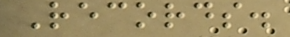Records.
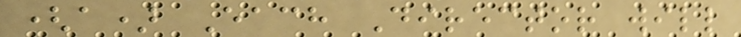(a) Each Director will
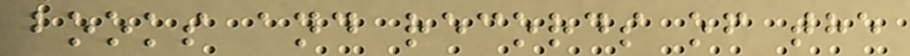books and records of the
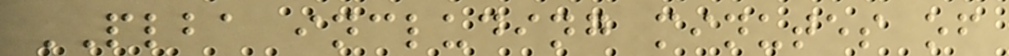PLBA including minutes of
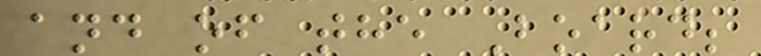and of the Board;
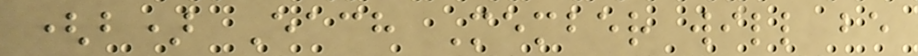(b) Each Member will be
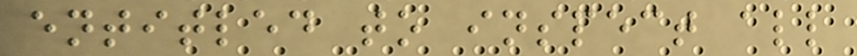entitled to inspect all
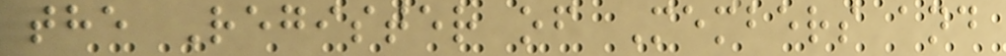the Register of Members and
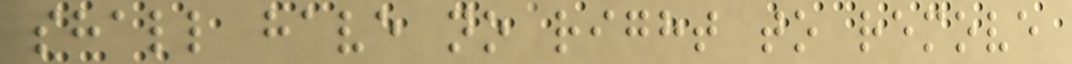shall have no right to remove
